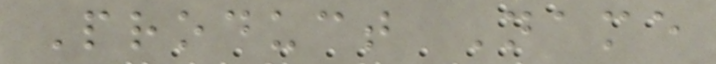Product Name
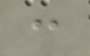:
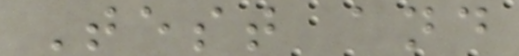Test and
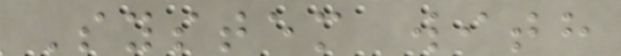System with
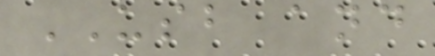USB and
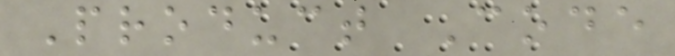Product Code
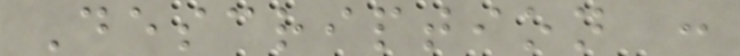Description :
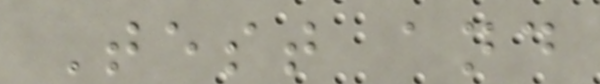Test and
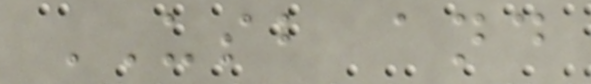USB and
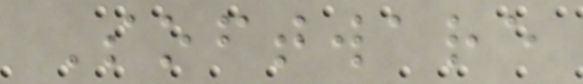Software
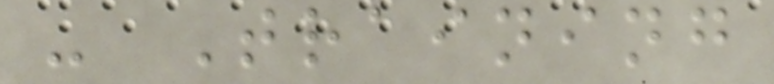- Training
